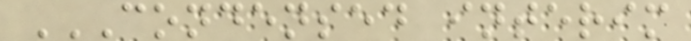CONDENSED INTERIM
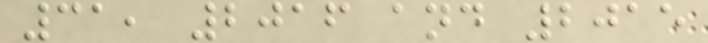31, 2016 and 2015
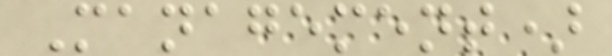Management)
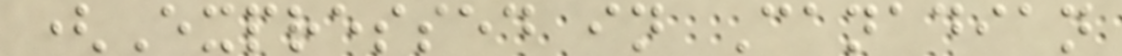(Expressed in Canadian
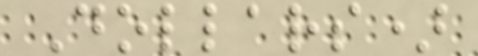Dollars)
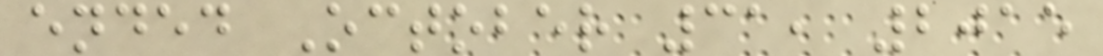ended October 31, 2015
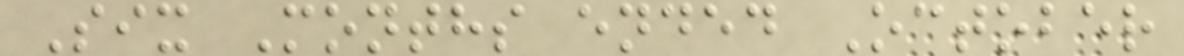Six Months ended October
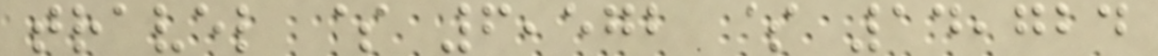travel $ 6,572 $ 14,724
